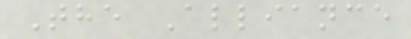The Alliance
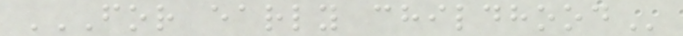FOR EARLY CHILDHOOD
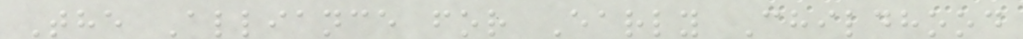The Alliance for Early Childhood
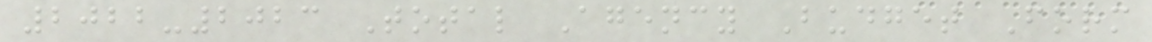2022-2023 Total Agency Budget Form
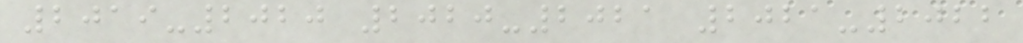2019-2020 2020-2021 2021-2022
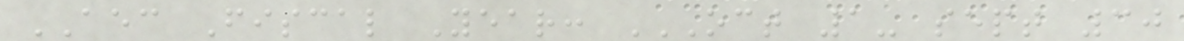AEC Fiscal Year: OCT 1- SEPT 30
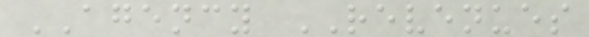AGENCY REVENUES
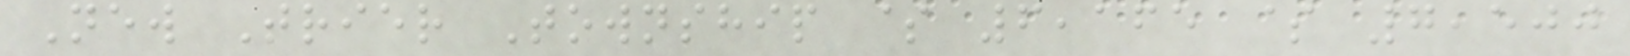New Trier Township $ 6,165 $ 7,500
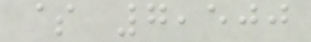$ 7,500
